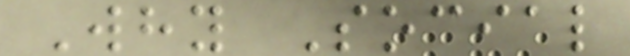Why Social
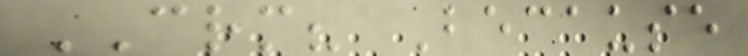CRM? Because
